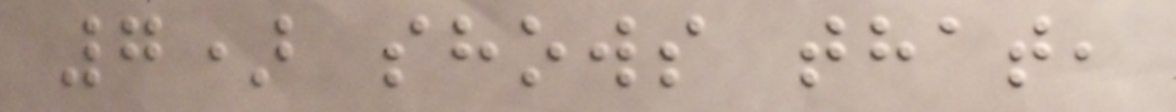7) shows that,
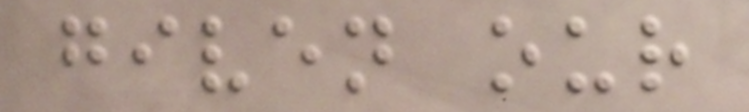given our
